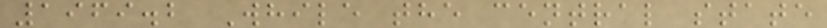1969.2 While the central state
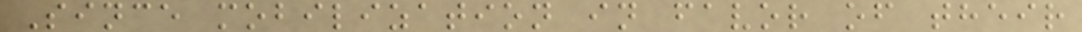Since mobilization in favor of their
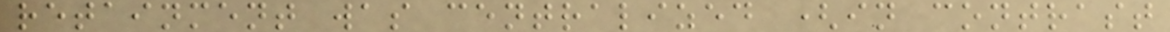retainment was centralized (in contrast
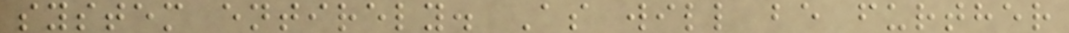system entirely. As will be further
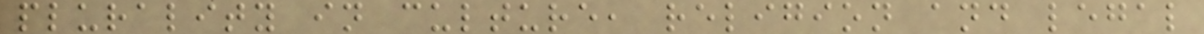plurality in culture, religion and legal
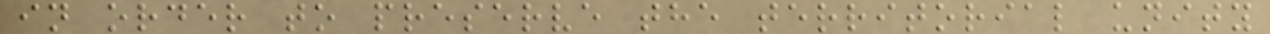in order to preserve the territorial unity
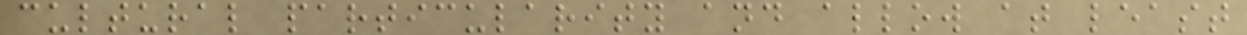cultural particularity and allow at least
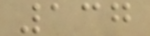137
